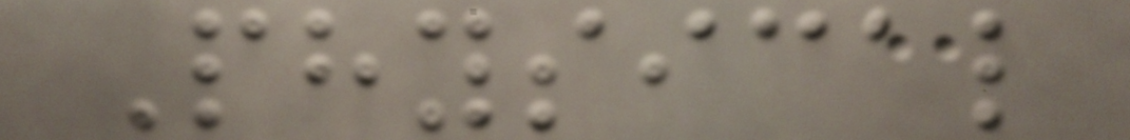Physical
